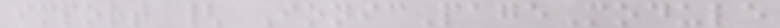import { IonicPageModule
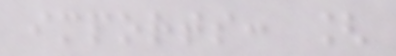imports: [
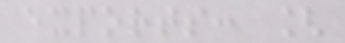exports: [
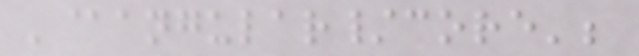'@angular/core';
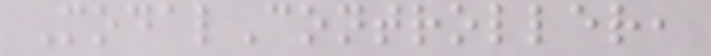ModalController,
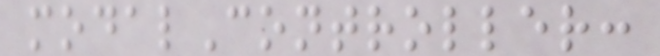modalController:
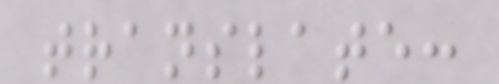translate:
